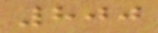800
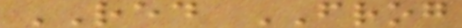RED FROG
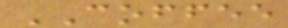COFFEE
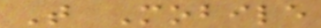T Mobile
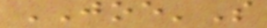JOE'S
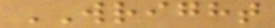WRIGHT
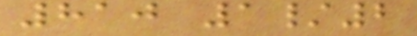810 1/2
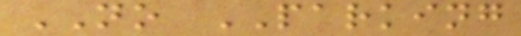NO PARKING
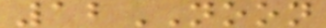12NOON
